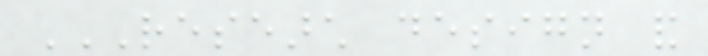RESEARCH DESIGN AND
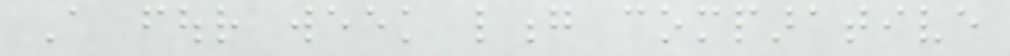A four week long comparative
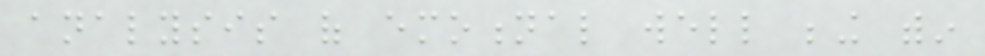analysis of emotional well being within
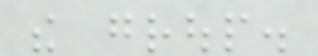the group.
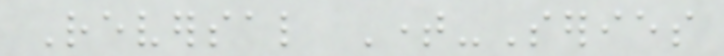Reversal Time-Series
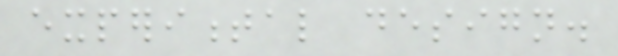experimental design.
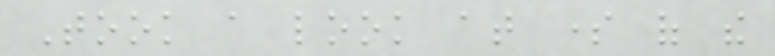Took a look at some of the
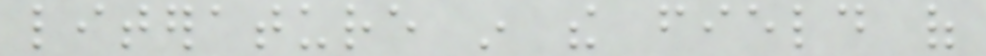literature in the field of
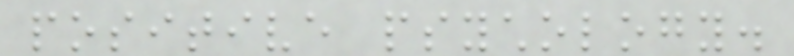positive psychology.
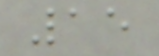15
